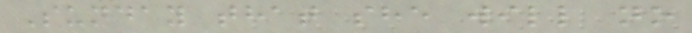Sunday that she will no
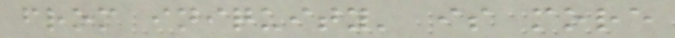from iniquity' is more
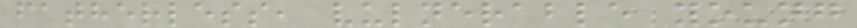fatherless, vulnerable young
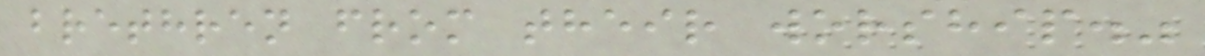brethren from their worship."
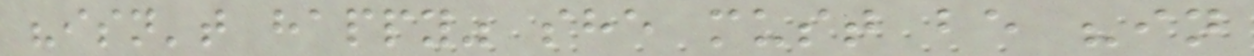"isn't happy" she must be "in
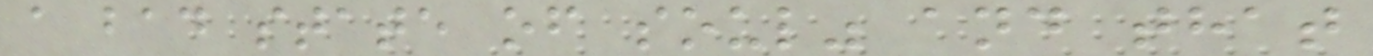a bad state of soul" and that
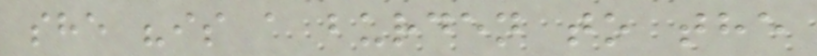she "is a burden to the
